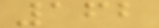162
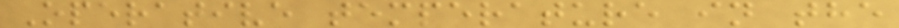Operative temperature in the
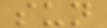sun
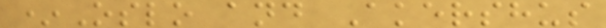*Oslo and Akershus
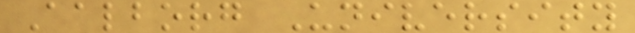Aalborg University
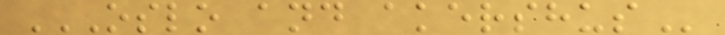OSLO AND AKERSHUS
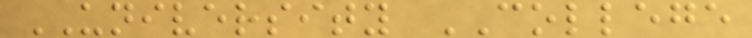UNIVERSITY COLLEGE
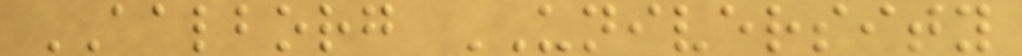AALBORG UNIVERSITY
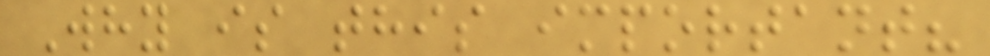Why is this important?
